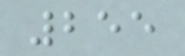255
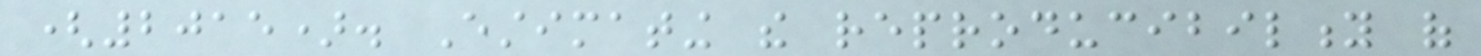(2015). Estimating the reproducibility of
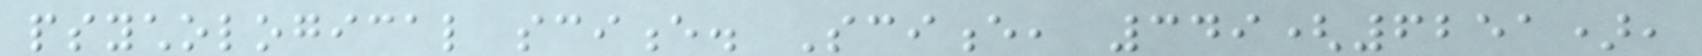psychological science. Science, 349(6251),
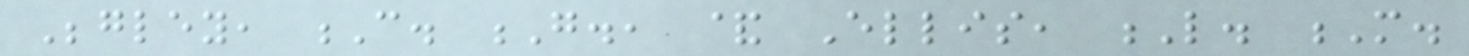Begley, C. G., & Ellis, L. M.
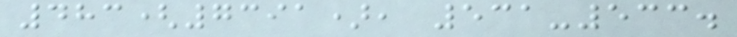483(7391), 531-533.
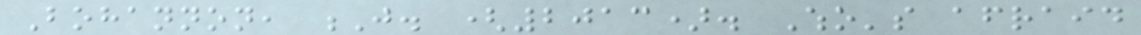Bohannon, J. (2013). Who's afraid
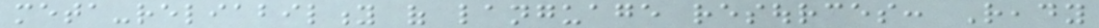meta-reliability of language resources: Ready
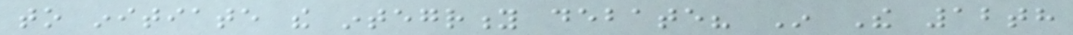to initiate the integrity debate? In The 12th
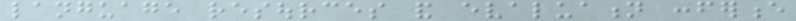language resources and evaluation conference
